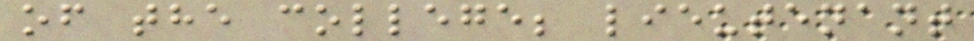of the college; lieutenant
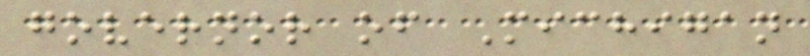governor of Michigan
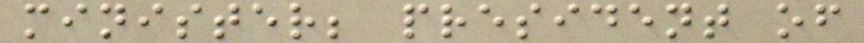minister; president of
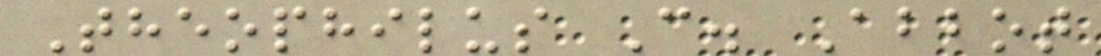Theophilus C. Abbot
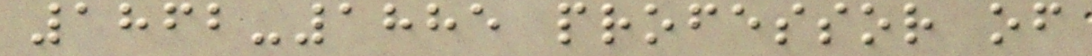1862-1885 professor of
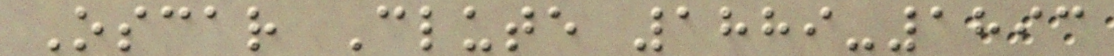Oscar Clute 1889-1893
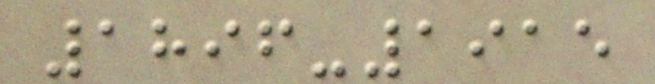1896-1915
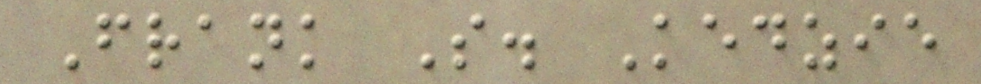Frank S. Kedzie
